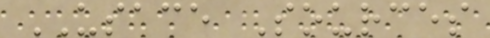USACE Sources
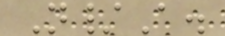N/A.
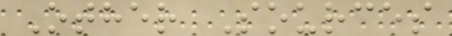Other Sources
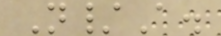N/A.
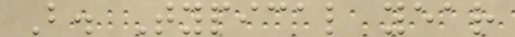B. Typical year
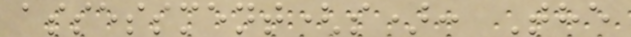assessment(s): The
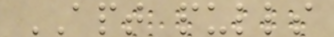APT pulls
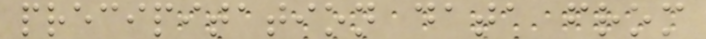precipitation data from
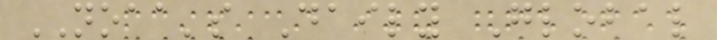NOAA's Daily Global
